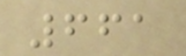661
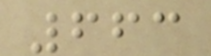663
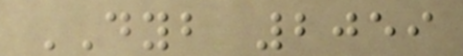DYB 2059
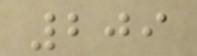209
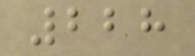228
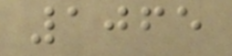1065
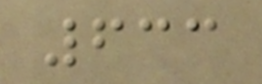633
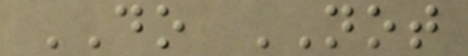DO NOT
